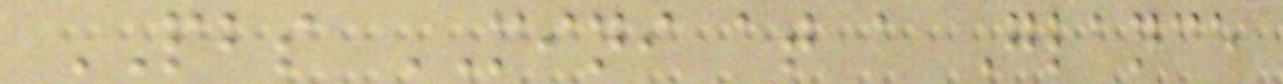PBS MINI at a Glance
